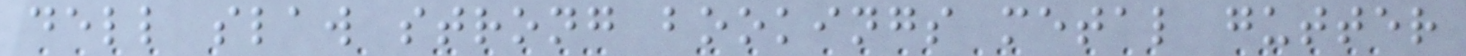dell slaw strong bookings metal gutter
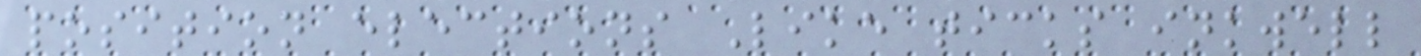position elections Like ticks inkwell
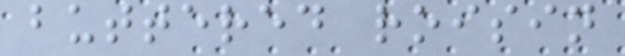buttered roisin
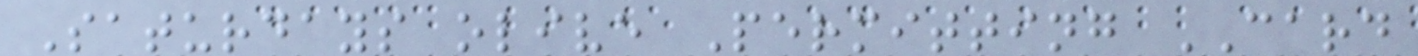Saturdays olive Permitting CARD
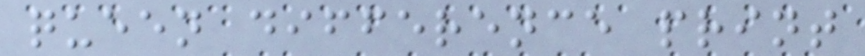queen difference print
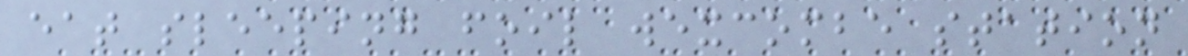eat sleeping foil wexcombe station
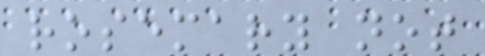rosemary not
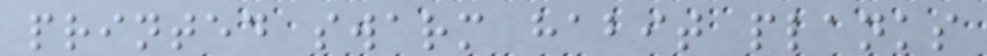printed swarm habit planks
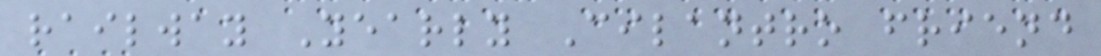railway Yearly Cilantro friend
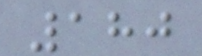180
